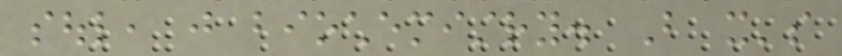soul, just biochemistry. But it's
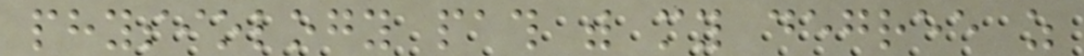physiology path with my degree as
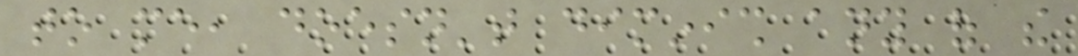to me, doesn't diminish any of the
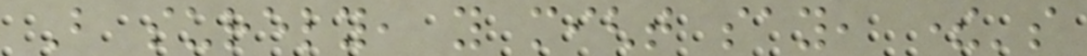But surely, you might say, there's
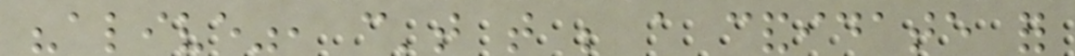"alive", can't that be a candidate for
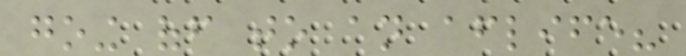going off to an afterlife?
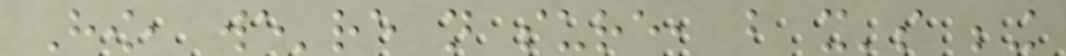How, we're not sure, but it's being
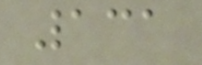131
